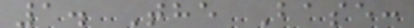1. The Base:
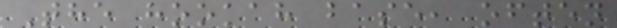The hookah base, often
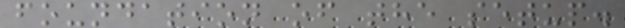foundation of the setup.
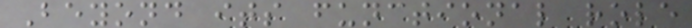Beyond its functional role
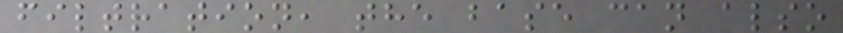filtration, the base can also
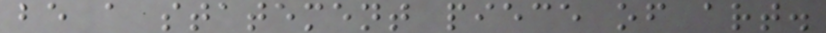be a statement piece of art.
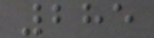285
